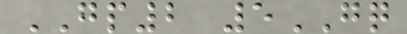GP2 5GQ
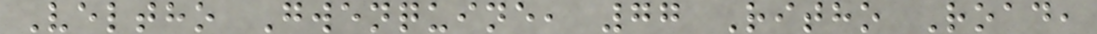Veltho Gwenquine, 77 Ritho Road,
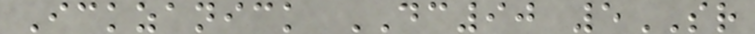Ickzanick DC90 5SR
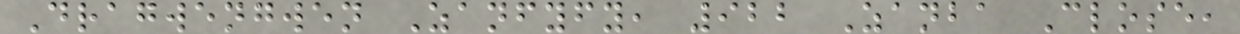Dragwengwen Zanfyfy, 922 Zanba Close,
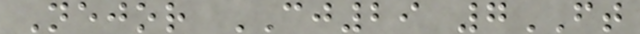Nejor CJ29 7FT
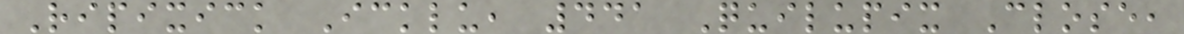Ripixick Icklu, 441 Quilupix Close,
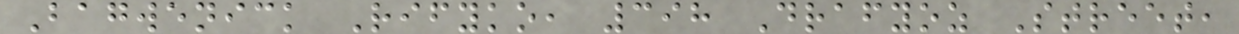Bagwenick Rifyko, 398 Drafyoz Street,
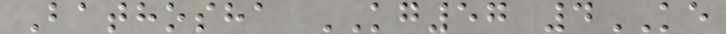Bathosha KG57 4KE
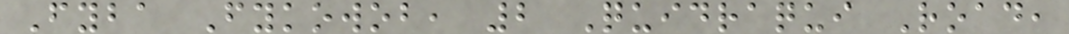Fyba Fykowob, 2 Quidraqui Road,
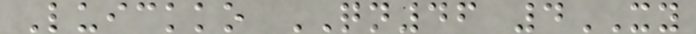Luickko QN46 4XY
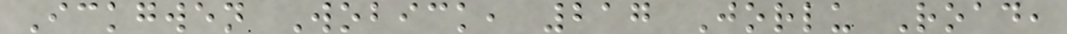Ickgwen Wobick, 217 Jorlu Road,
